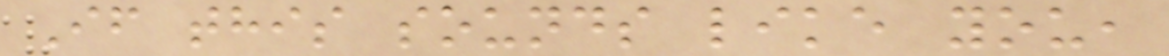If this sounds like you,
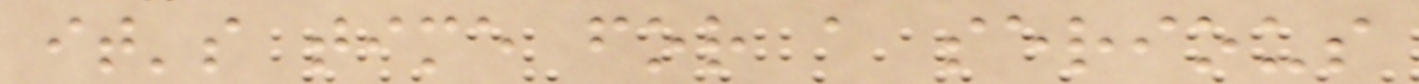it's time for a serious
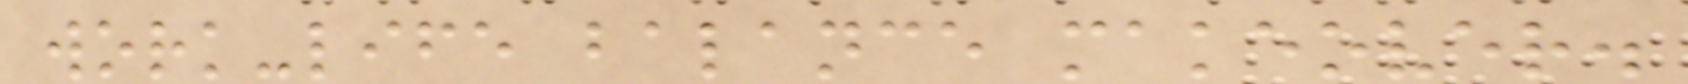work-life balance makeover.
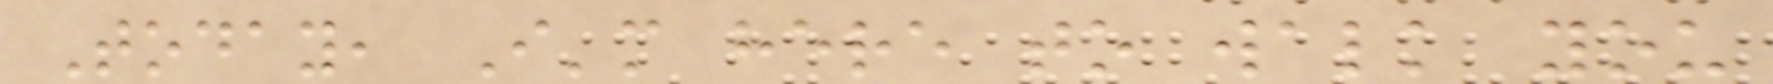Today, I'm here to walk you
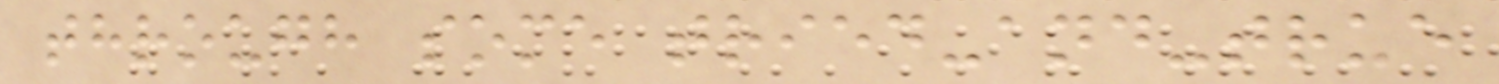through some tried-and-true
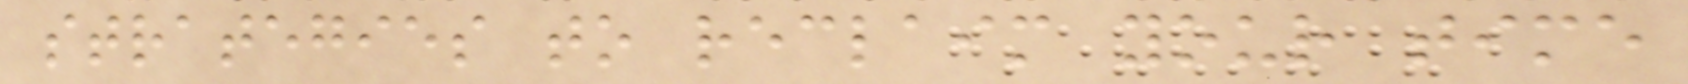strategies to reclaim your time
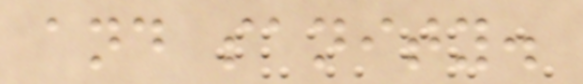and sanity.
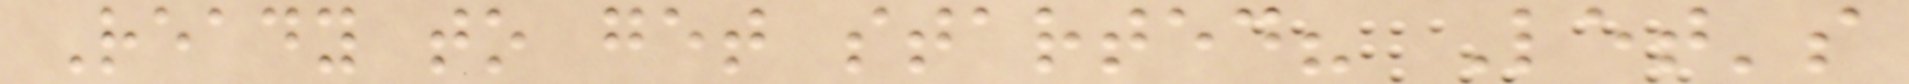Ready to get started? Let's
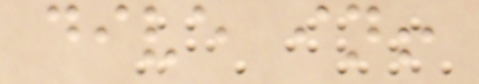dive in!
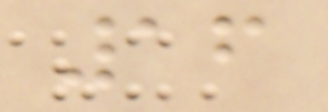16
